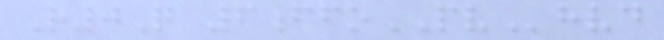R0Q 6ffoPVhvd
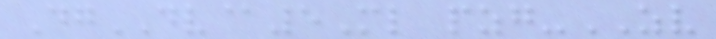DgDV@5Ml pzg-ZV
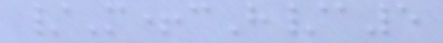/M+cH/a5
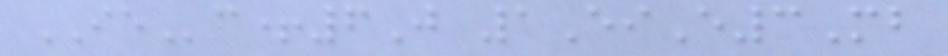IEc+6J 1EiE3Mb
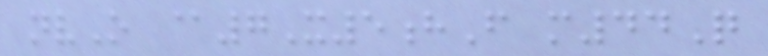nvO @7X5hF m44Q
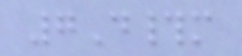7D#m
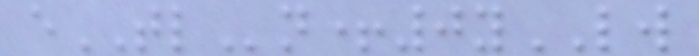eTLn+0yLW
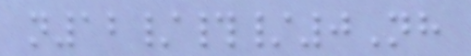n12/#/0Nh
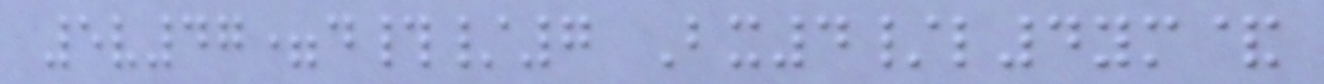5v47=d#/7 Bx4/l4ym&
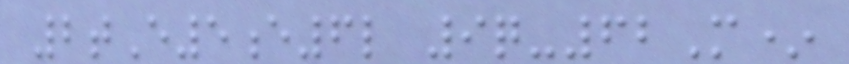2tE5e6l 9q-62M*
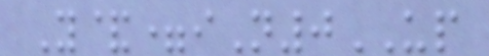Y&=iN0UP
